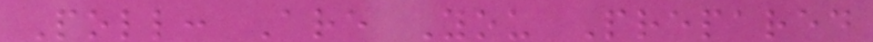Poll: Are You Prepared
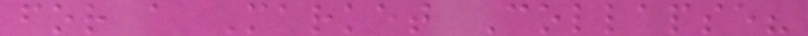for a Market Collapse?
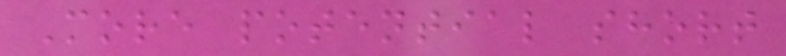More potential short
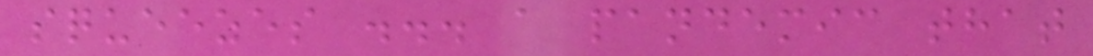squeezes ... a pandemic that
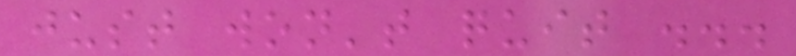just won't quit ...
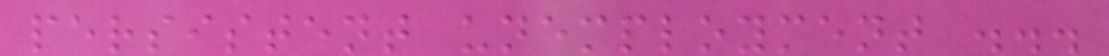persistent unemployment ...
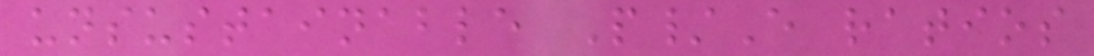unsustainable P/E ratios
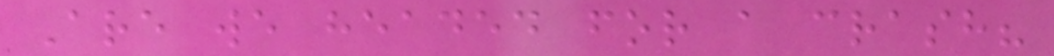Are we headed for a crash?
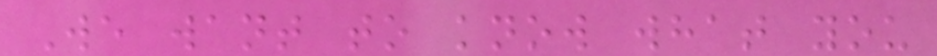We want to know what you
